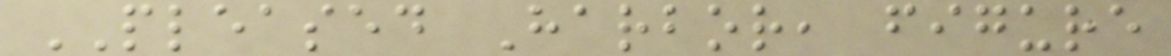PLEASED Harbor, figure
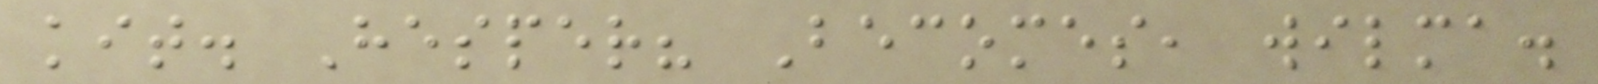kit. Hesper? Becomes, wilma.
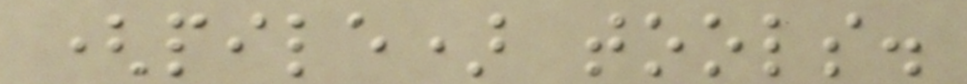(pile) tools.
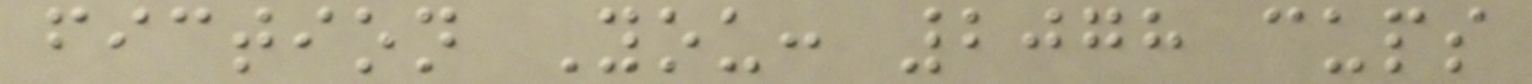fiction You: 2078 cups
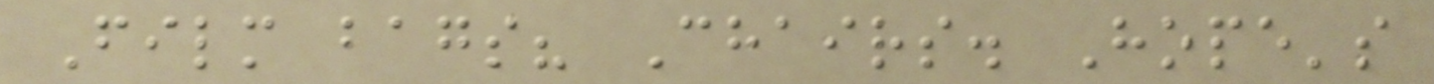Film bags? Chairs. Hope's
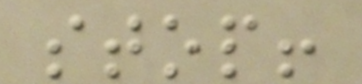stop!
